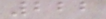222
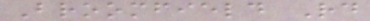Broomfield Rd
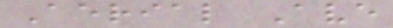Aerial Ave
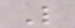L
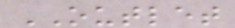OUTLET
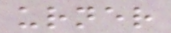urner
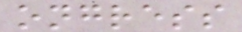ongress
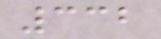332
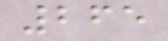265
